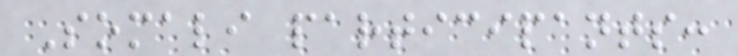Somali participants:
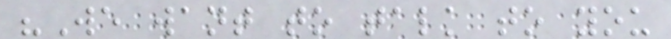"We want to talk to you
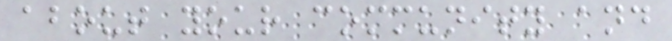about your community and
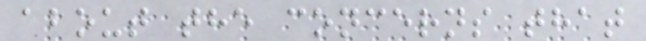about the concerns that
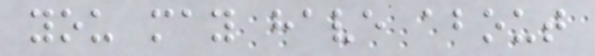you may have about
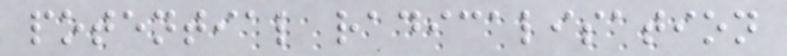potential radicalisation
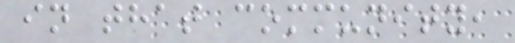in that community,
